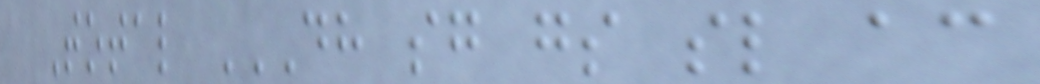Total DH SG GS SL AC
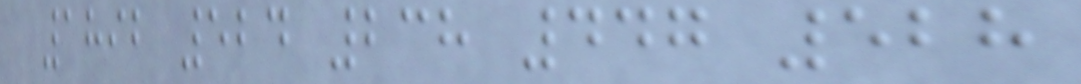1892 524 238 447 528
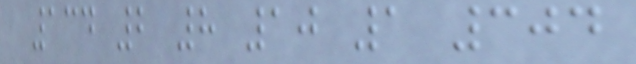134 2 8 10 1 304
